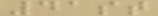41st
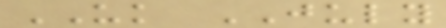UK JULY
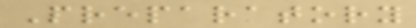Preparatory
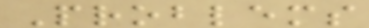Problems
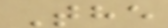The
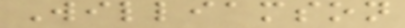Williamson
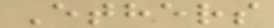Ethers
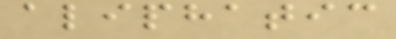aliphatic
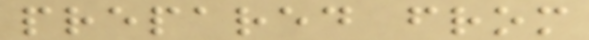prepared from
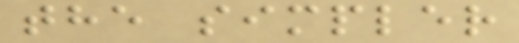the simpler
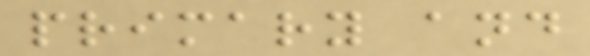primary and
